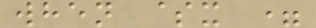when $x =
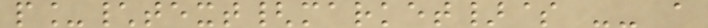p_\text{market}$ -- a
